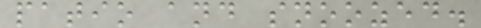patio and snoozed.
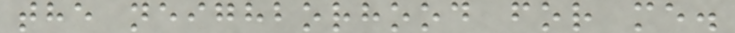the neighborhood for me.
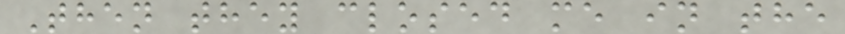Then they closed me in the
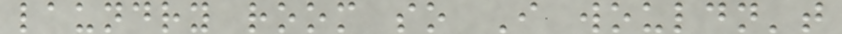laundry room so I wouldn't
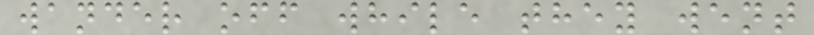wander off while they went
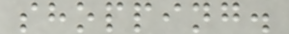shopping.
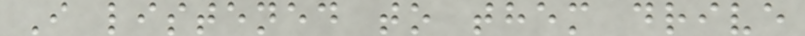I listened to them drive
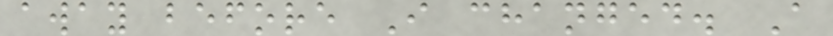away before I changed. A
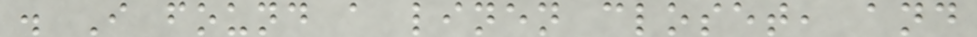. I found a linen closet, and
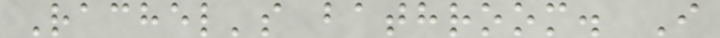Rachel's bathroom. I
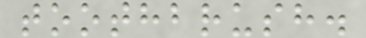toothbrush.
